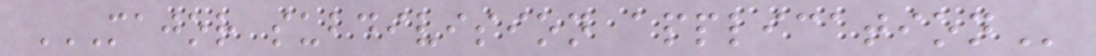MAJOR SUBDIVISION APPLICATION
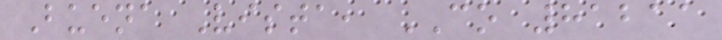Buena Vista, CO 81211
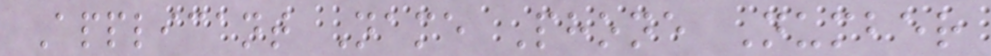Applicant Name Phone Number
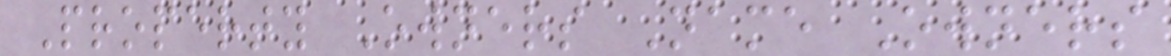Property Owners Name Owners
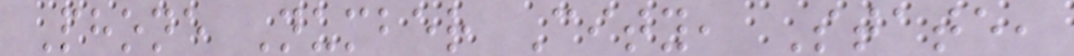Phone Number City, State,
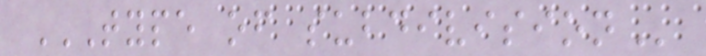TYPE OF SUBDIVISION
